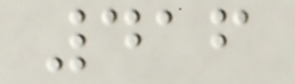416
